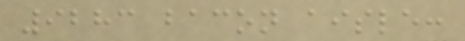9283 bacon aisle:
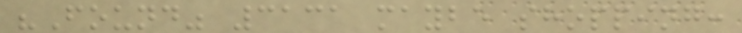"Found" 3131 maybe shopping:
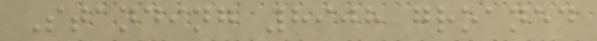Standing 8908 groaned
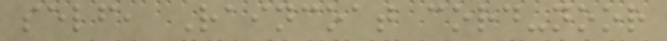self, Raincoat cord-noor
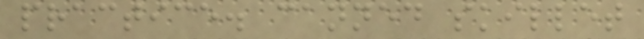practice. canned skillet
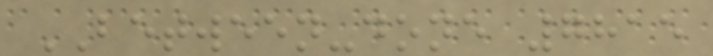BETWEEN-done 7815
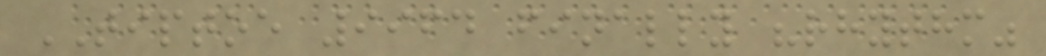TIPTOE 9964 finally "rhythm"
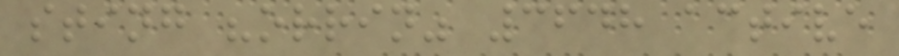sting "orrin" 3648 active
